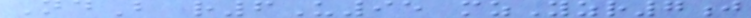NdB r6U95 mzYzr7j
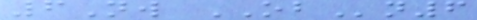6Nw OBn6
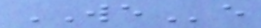WEe
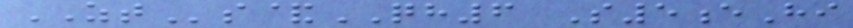ZTs&QH6 S5eHi
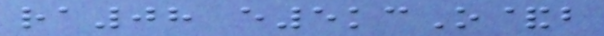ra08 e5kcO&b
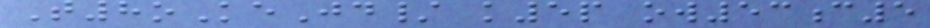T8oKeJd/ k5p ow53c5
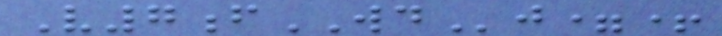V7fWDj=+
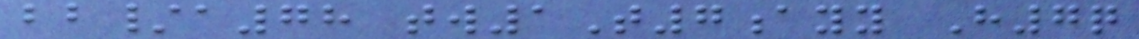bb/a78 tw1T7ayy H7q
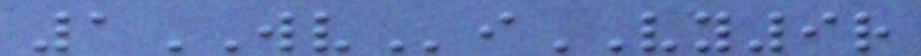1WViVY9r
